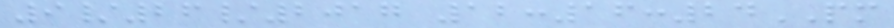9/26/2017 12:16:24PM
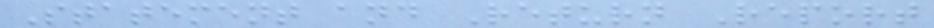Statement and Return Report
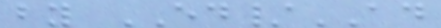by ED/AD
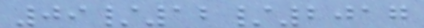09/12/2017
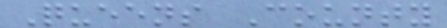Queens County
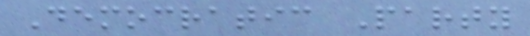Democratic Party
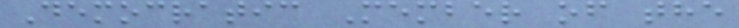Democratic Member of the
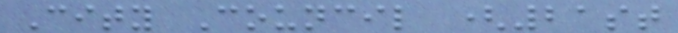City Council (21st
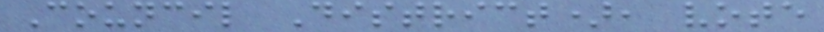Council District), vote
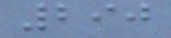290
